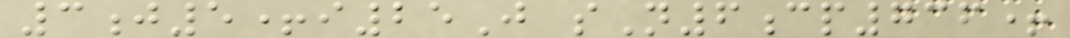3j5+i25J sN6cp736+
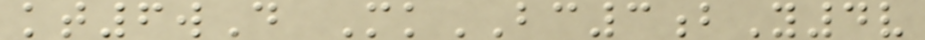kt6wD MkBC3bY4v
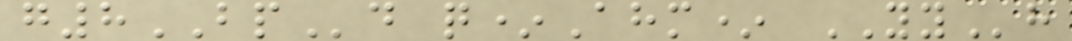g8BPd q*Ahm* YYh
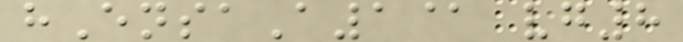hEnsaA1@ vg8
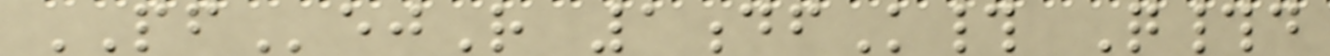PFejR 1dfK# Q#d
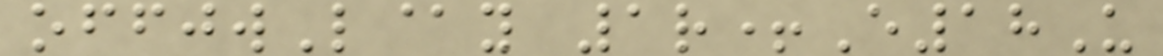offjwL@y 1r+E18U
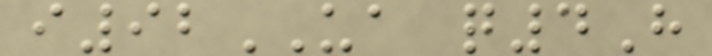i92UA q4H
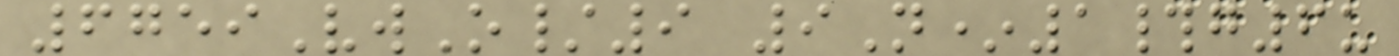6759VwO/9 9N*1#g6u
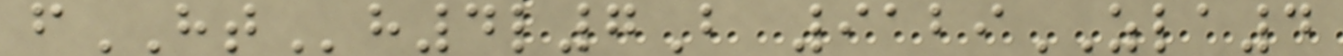fHTh4l7B 9129ZLA4
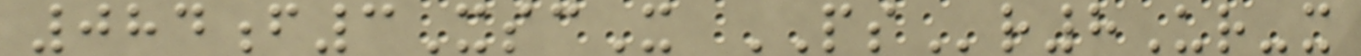084f3XscX PSr8Ur-x
